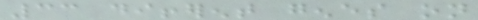33 different genes on
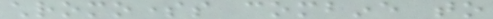chromosomes combine to
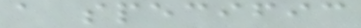a specific
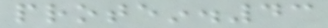protein.43
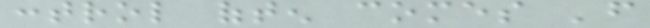control often comes 'from
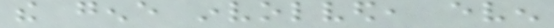the gene involved, even
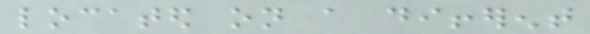located on a different
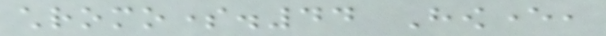chromosome.44 However,
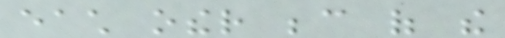each other because of the
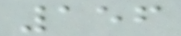156
